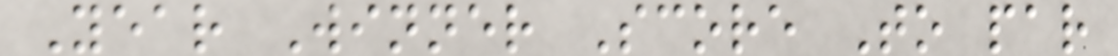Year Winner Score To par
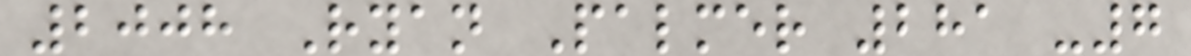2008 Ryan Palmer 281 -7
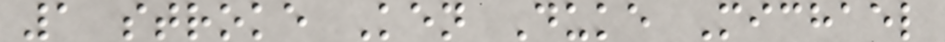1 stroke Ken Duke Michael
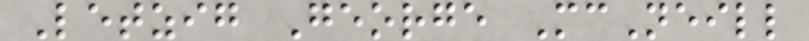Letzig George McNeill
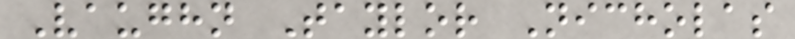Vaughn Taylor Nicholas
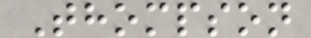Thompson
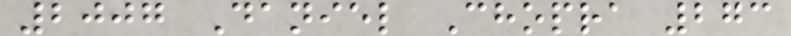2007 Daniel Chopra 273
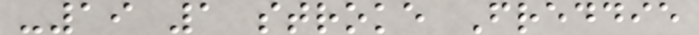-19 1 stroke Freddie
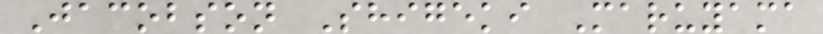Jacobson Shigeki Maruyama
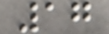17
